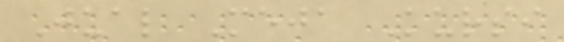Jual Meja Kursi
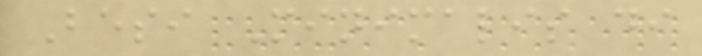Besi Minimalis di
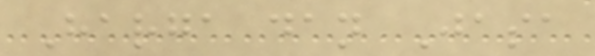Harga dan Jasa
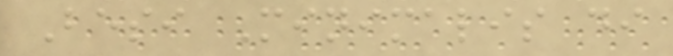Besi Minimalis di
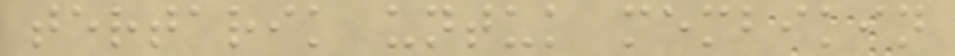tertarik untuk membikin
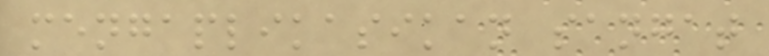mengaplikasikan sangat
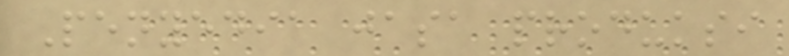Penyedia jasa produksi
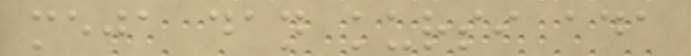meja dan kursi ada
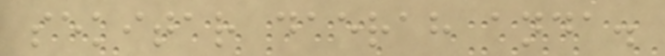sekitar daerah anda.
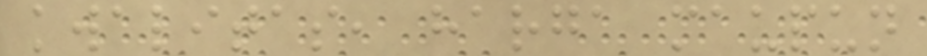kwalitas, harga maupun
